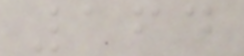164
